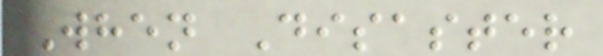When Disaster
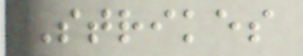Strikes
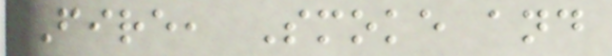Fire, Smoke and
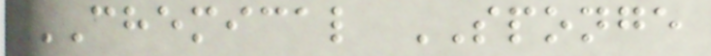CHEMICAL SPONGE
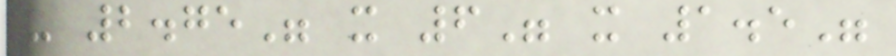- 2.75" x 6" x 1.5"
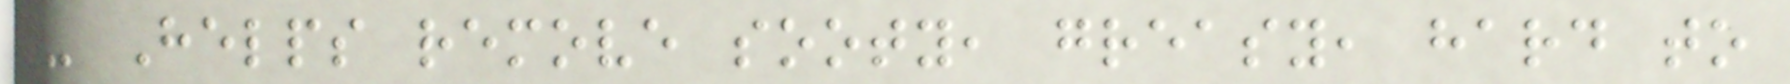- Helps remove sooty, greasy, hard to
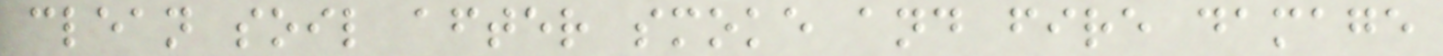clean soil after smoke and fire damage
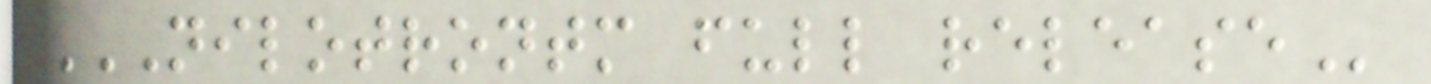NILOTRONTM FULL RELEASE
